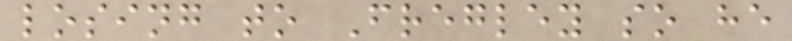losing to Fregley so he
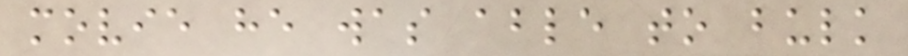movie he was able to bulk
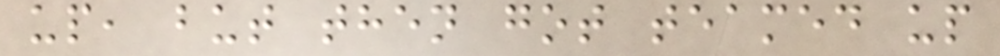up, but then got teamed up
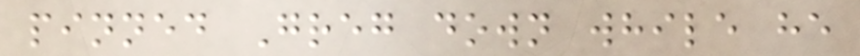pinned Greg down while he
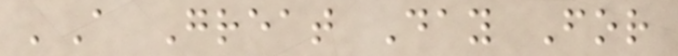'A Great Day For
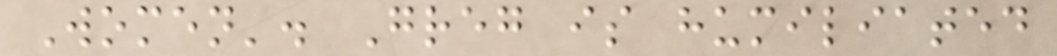Women'. Greg is humiliated
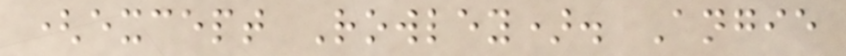(except Rowley). Angie
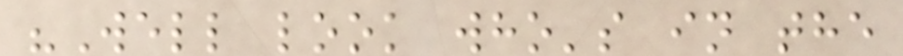"Well look who's in the
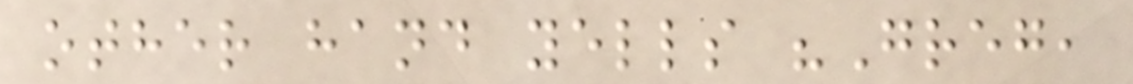other hand yells "Greg,
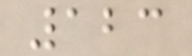123
